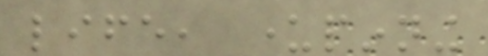life, underpinning
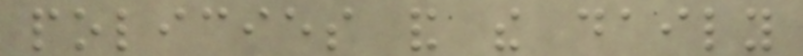policies and the daily
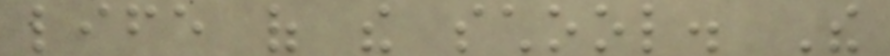life of the school. The
